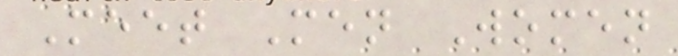Meet Men Women
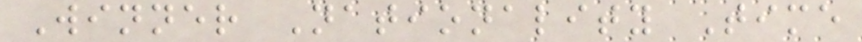Winner Nationality Time
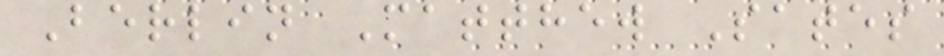Berlin Matthew Sates
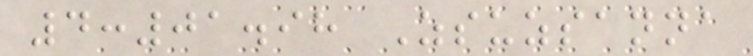4:01.98 Zsuzsanna
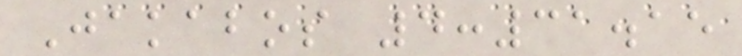Jakabos 4:31.15
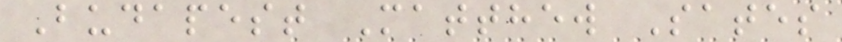Budapest Matthew Sates
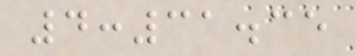4:31.35
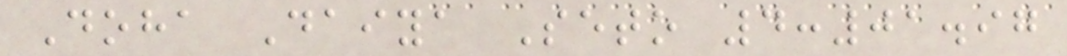Doha Daiya Seto 4:01.97
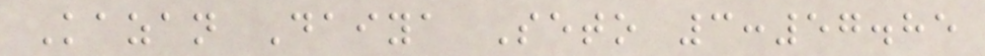Kazan Daiya Seto 3:57.85
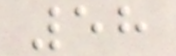58
